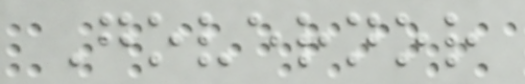Governor
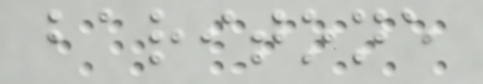baritone
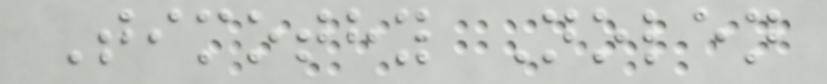Timothy Nolen
